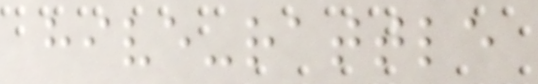hive-rattle
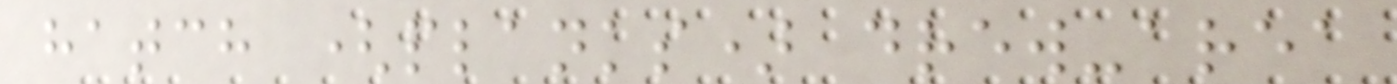hatch (planks) drew-area
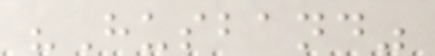"Husband"
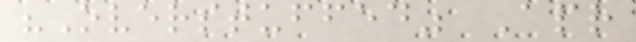"Overstuffed" Apr
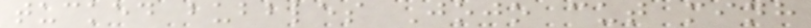tucked bubbles Jojo cut minh
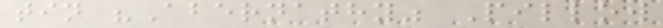tin "Abernathy" Pillow
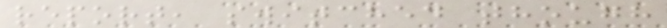report, switched though
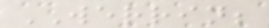WERRIN;
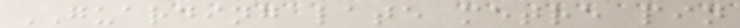GUARDING late metre pin
